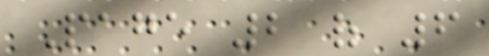Page 2 of 6
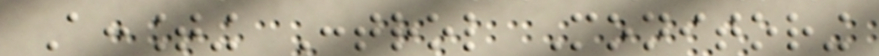Accounting Control Monitoring
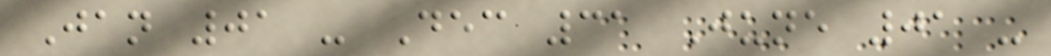Jan 01 - Dec 31 June 01 -
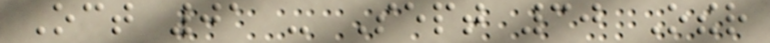Oct 01 - Sept 30 Other
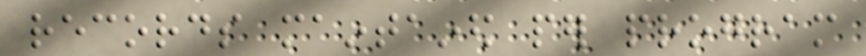records maintained per program
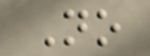No
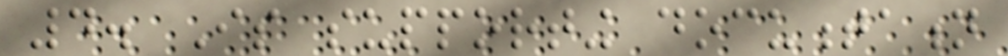4. Is supporting documentation
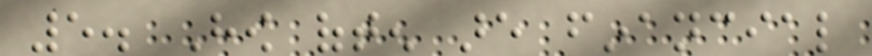5. How often are financial
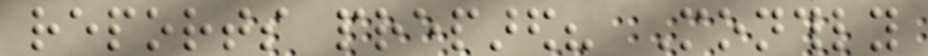reports prepared? Monthly
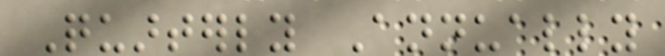Quarterly Annually
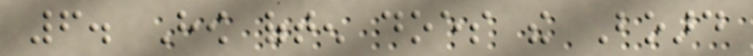6. How often does the Board
